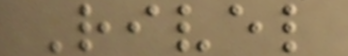Rivel
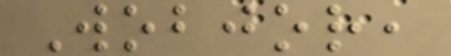Wobjor,
